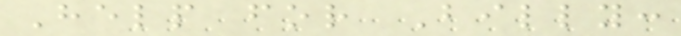Help for Billy:
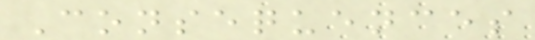Consequences
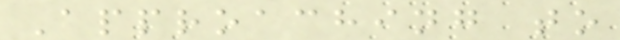Approaching to
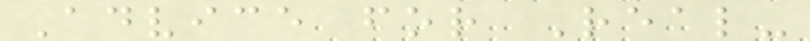Advice for Real-
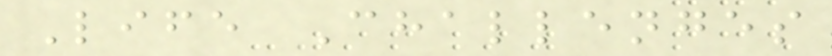Life Challenges
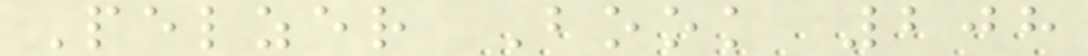Pelzer Book 208
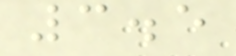3.5
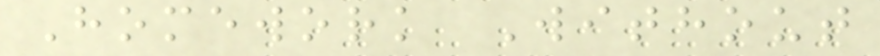Homework Without
